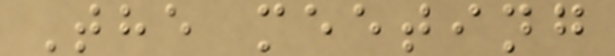The meeting
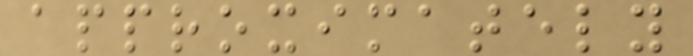approximately
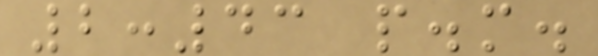2:43 p.m.
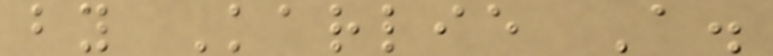by Karlie A.
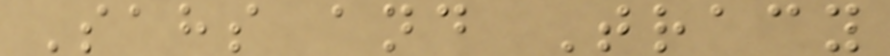Sahs and Tracy
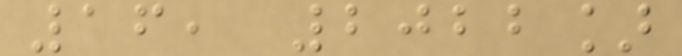16, 2022]
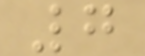7
